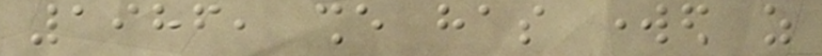1986, she has worked as
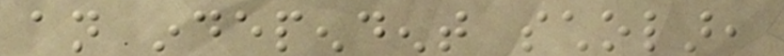an independent scholar,
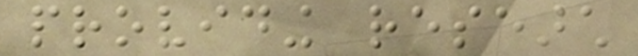providing research
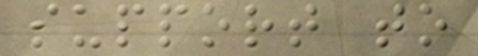support to
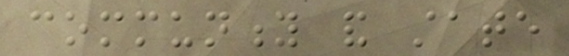community and state
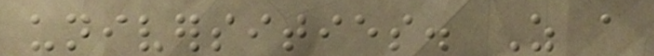universities. As a
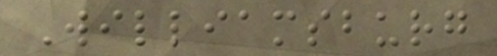Williamsburg
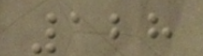128
